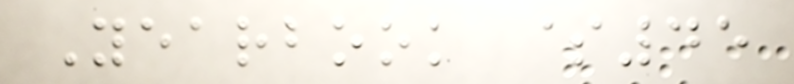Yearbook $45
